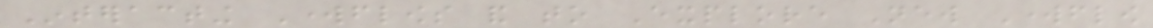Interacting Workflows and to Explore New Workflow
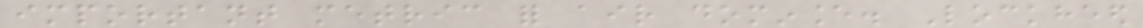important metric for air dominance. Lockheed
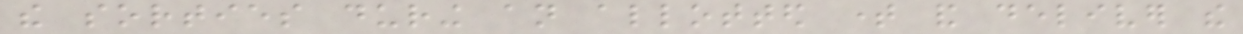the sorties during an allotted time and deliver the
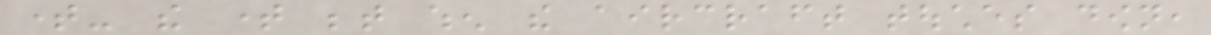time- the time between when the aircraft touches down,
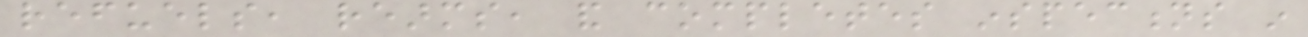refuels, rearms, and completes inspections in
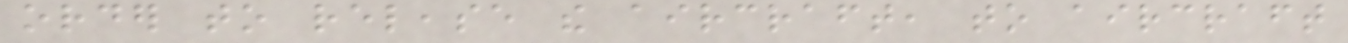order to release the aircraft, to aircraft
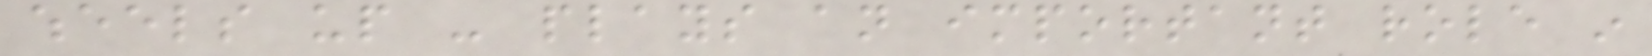wheels up - plays an important role in
